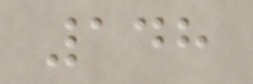148
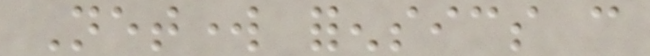Network forensics can
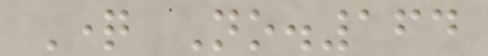Question No.164
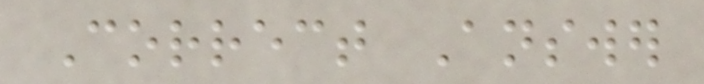Correct Answer
